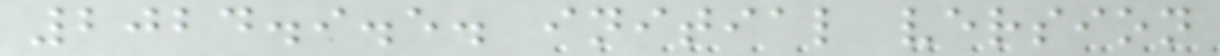2024.9.5. initial version
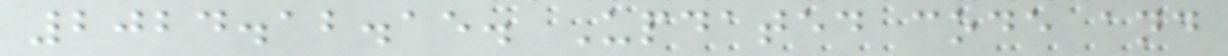2024.12.15. Updated code and
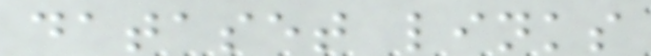dataset links
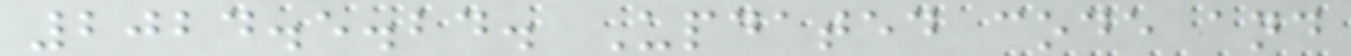2024.5.24. Updated code and
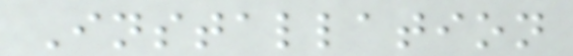Installation
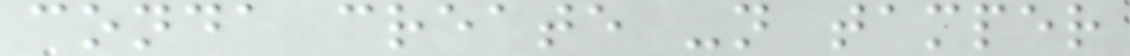conda create -n tamper
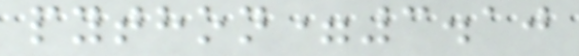python=3.10
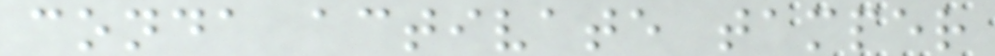conda activate tamper
